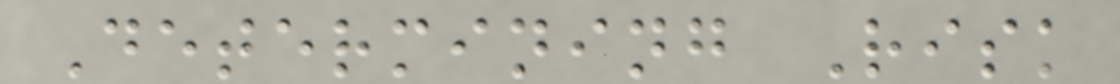Determining Risk
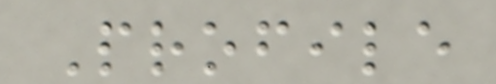Profile
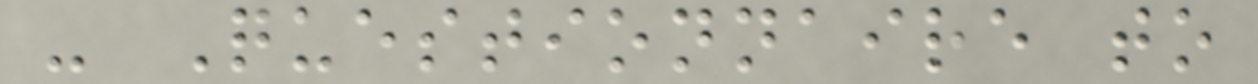- Questionnaire to
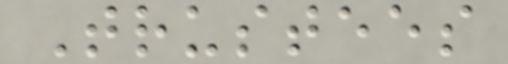Trustees
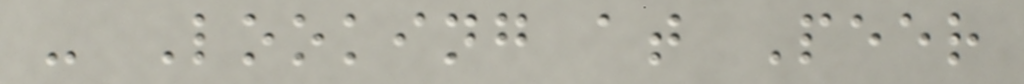- Looking at Peer
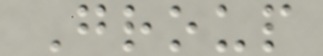Group
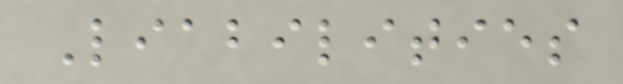Liabilities
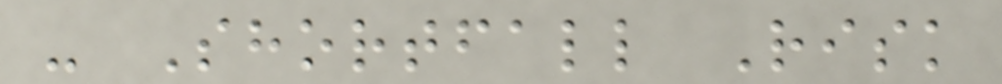- Shortfall Risk
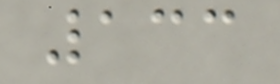133
